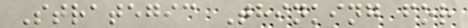Strategic Thinking for
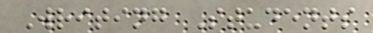Writing Students
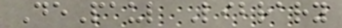DePaul Library
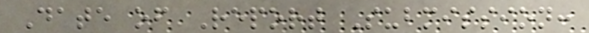Date of Report Submission:
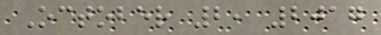October 2, 2017
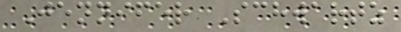Jennifer Schwartz
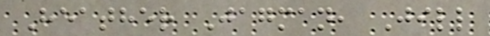Heather Jagman, Jill
